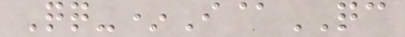Qq-*I@QC
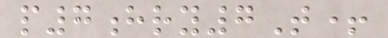p7hry7T+
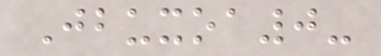Jbuxoa0-
